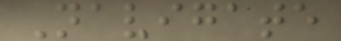Navigate
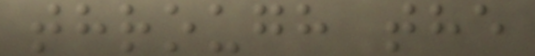through the
